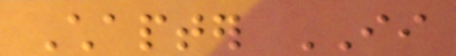Chapter II
